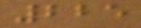225
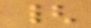{
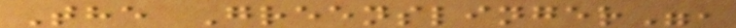The Greenslinger",
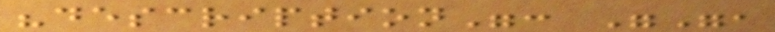"description": "",
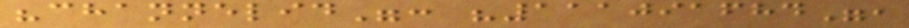"channelid": "111091684",
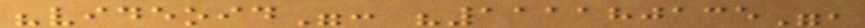"videoid": "111180135",
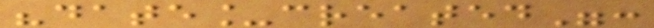"date_created":
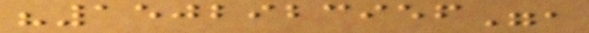"1502923956",
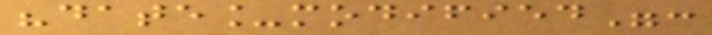"date_modified":
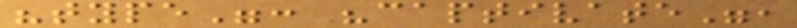"type": "captivate",
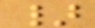}
